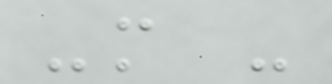-m -
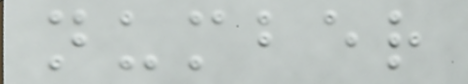number
